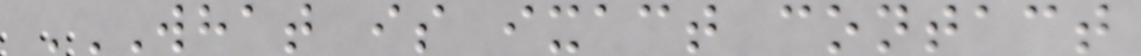WHAT IS IXACT CONTACT
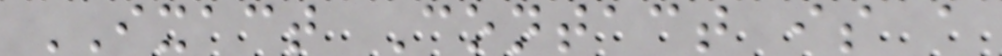IXACT Contact is a
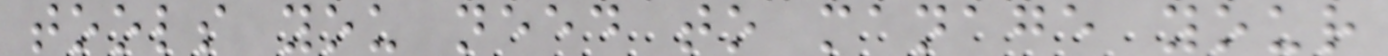tools you need to manage your
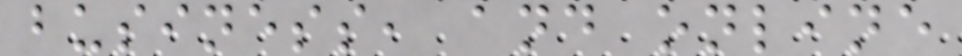business, and online
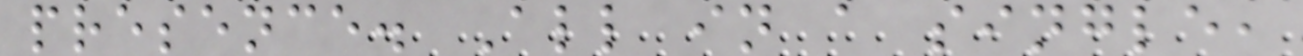presence. All in a single,
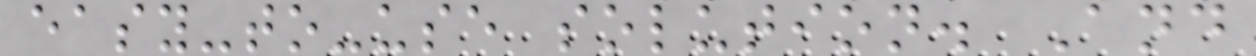easy-to-use solution. And
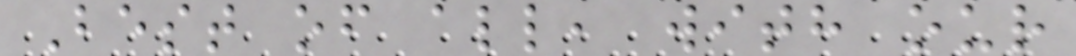Best of all, with our
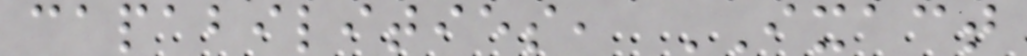capabilities, IXACT
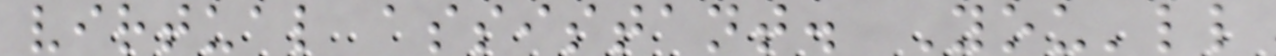virtual assistant. You'll
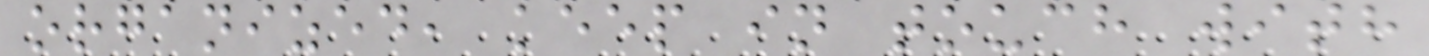organized, keep in touch with
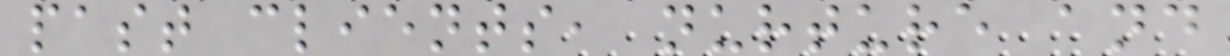past clients, nurture and
